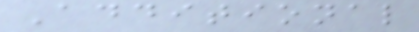Additional
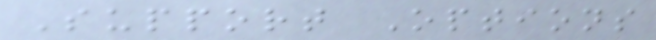Support Options
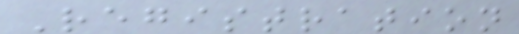Registration
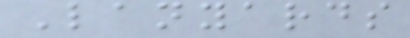Lanyards
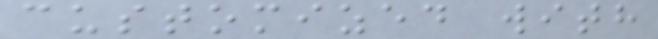customized with
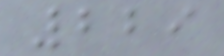229
